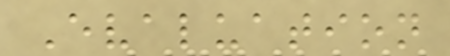Evaluation
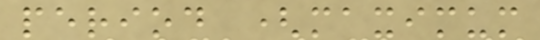period (maximum
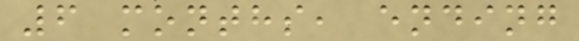6 months, ending
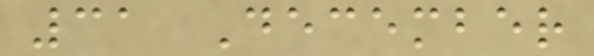31 December
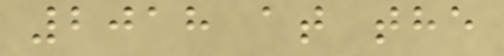2018 at the
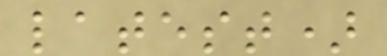latest)
